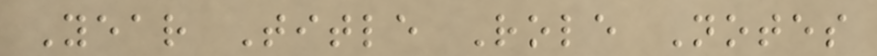Year Title Role Notes
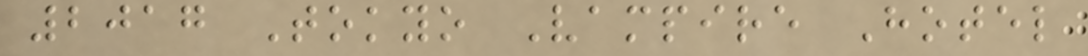2017 Tokyo Vampire Hotel
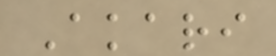Akari
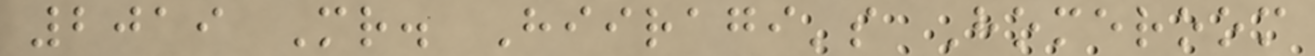2019 Mr. Hiiragi's Homeroom
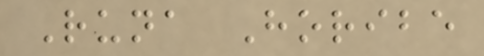Runa Horibe
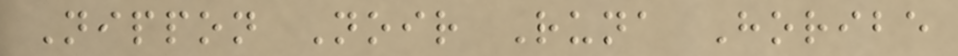Nippon Noir Runa Horibe
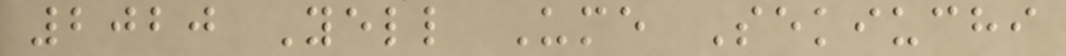2020 Yell Ume Sekiuchi
